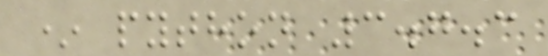* python 3.7.3
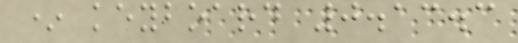* keyboard 0.13.3
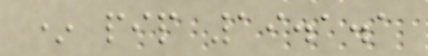* pip 19.1.1
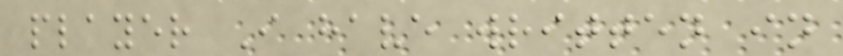player I have written in
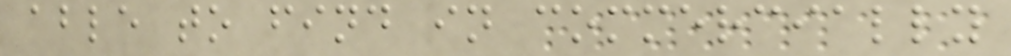able to find in commercially
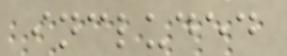included
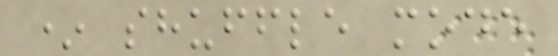* shuffle mode
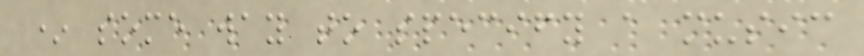* some way to specify a music
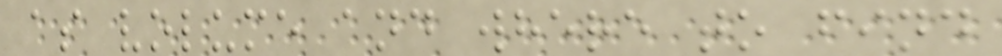as volume and where to find
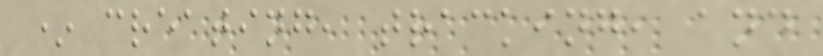* creating, tracking, and
